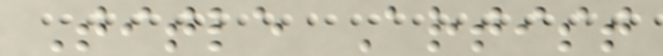Title Artist
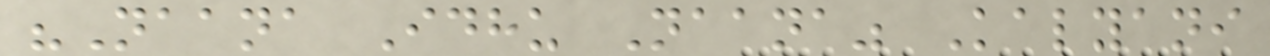"Naana Idhu Naana" Kalyani
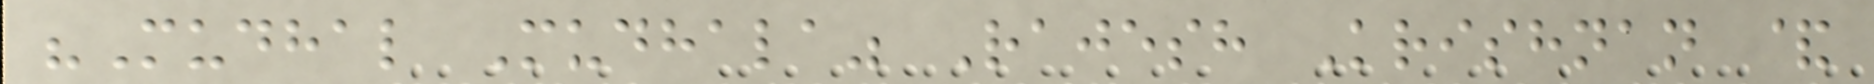"Mudhal Mudhala" Rajesh Krishnan &
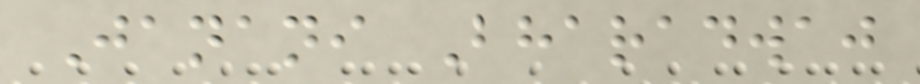Janani Bharadwaj
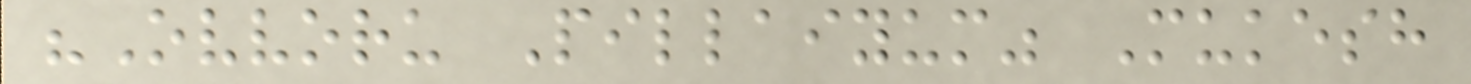"Ovvoru Pillaiyum" Mukesh
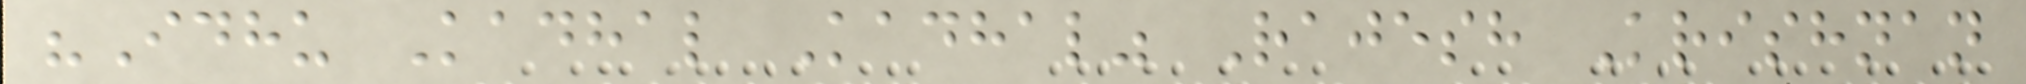"Idhu Kadhal Kadhal" Rajesh Krishnan
